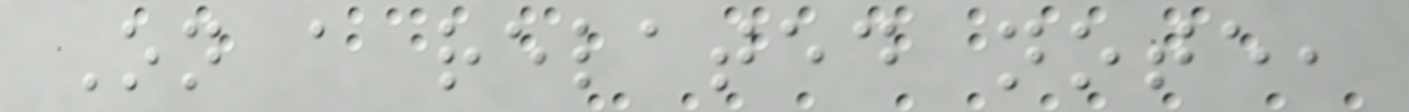On a related note,
